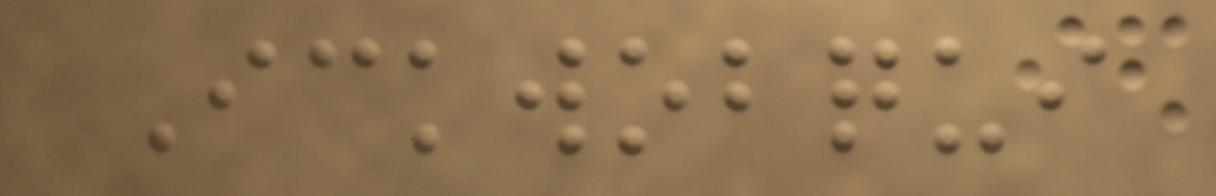Ickwobqui
